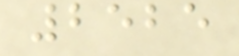2525
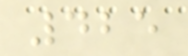425
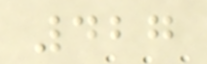427
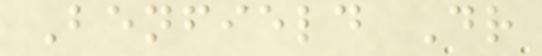Benfield Dr
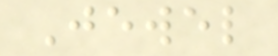Jewel
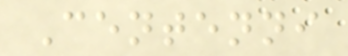Centenni
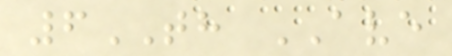6TH AVE
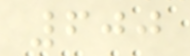600
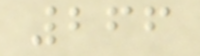266
